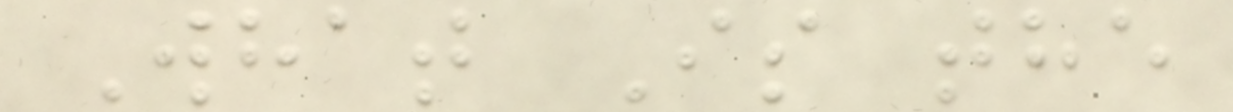What Is the
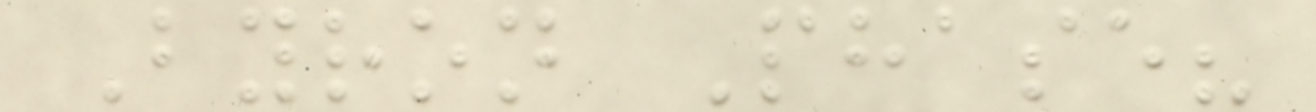Byron Phase?
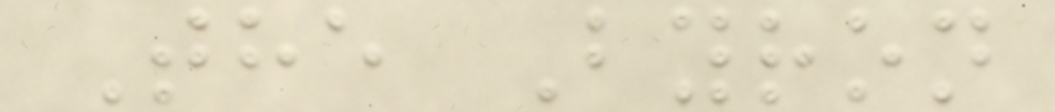The Byron
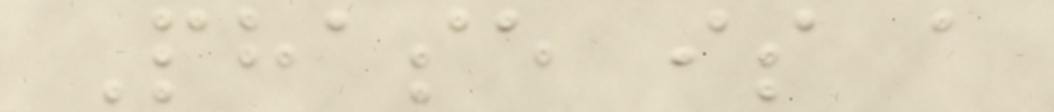Phase is a
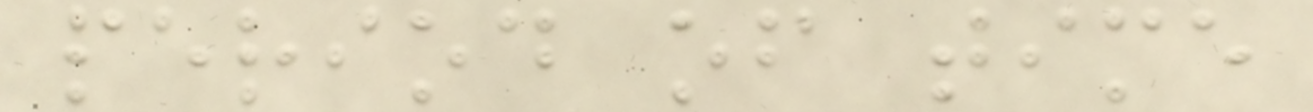period of time
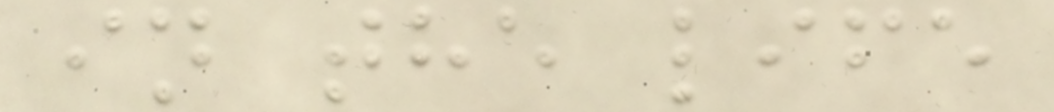in the life
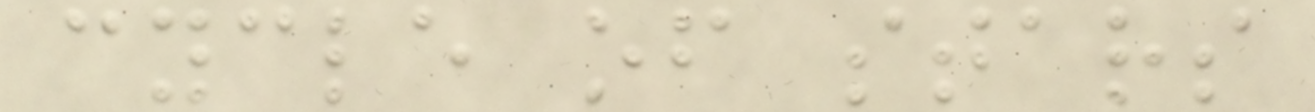cycle of stars
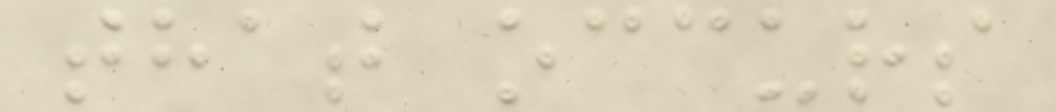that occurs
